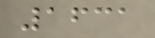1631
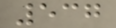537
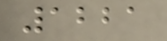1221
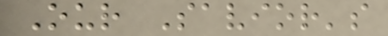Our Savior's
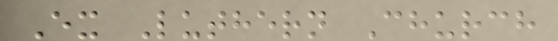Ex Luthern Church
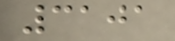3101
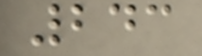243
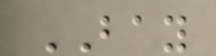BAY
